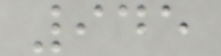945
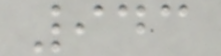943
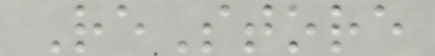ReStore
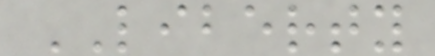LIBERTY
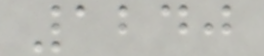1240
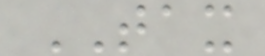TAX
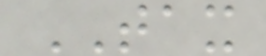TAX
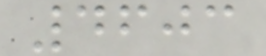4603
